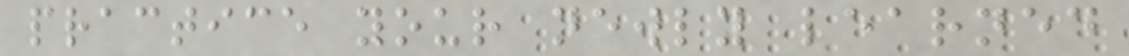practice your newly learned
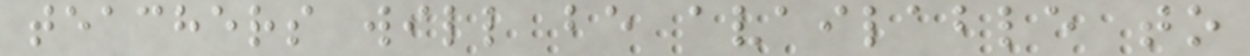teachers will be available to
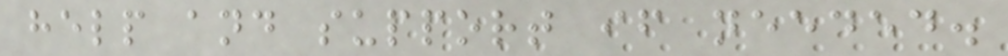help and support if needed.
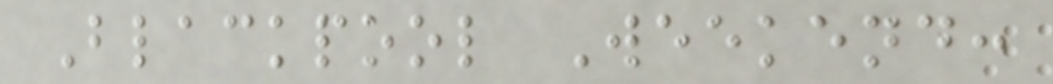Blackpool Weekend:
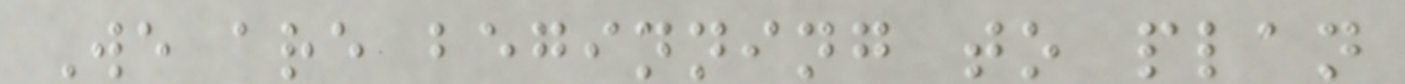We are beginning to plan
